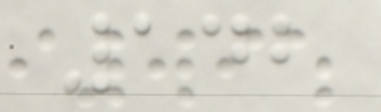142
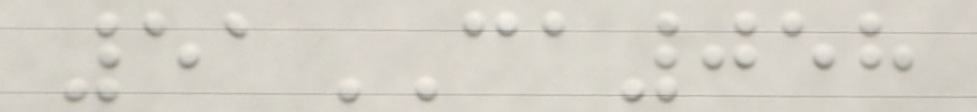51CA058
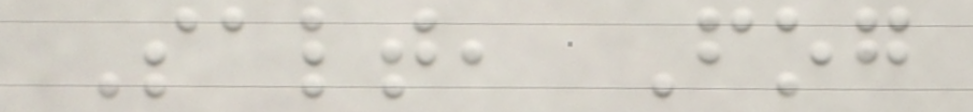Salt, Fog
